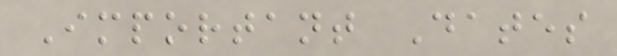Important Dates
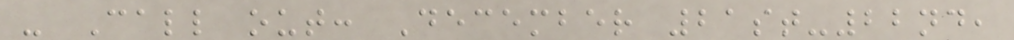- Call out: December 21st-22nd,
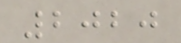2020
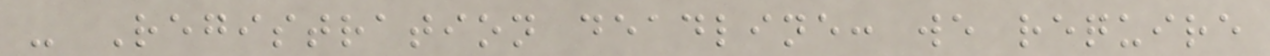- Registration deadline: we require
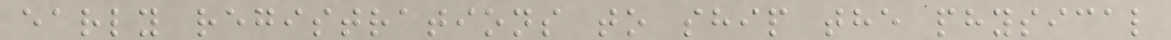early registrations to ship the physical
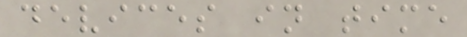devices in time
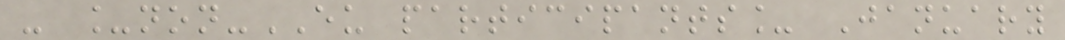- _non-EU participants_ January
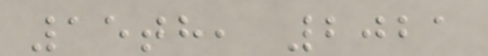15th, 2021
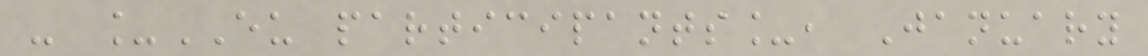- _EU participants_, January
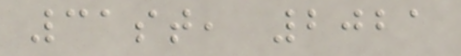31st, 2021
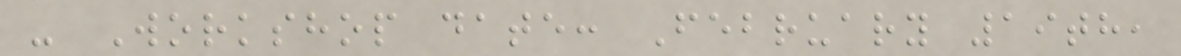- Workshop date: February 19th,
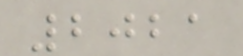2021
